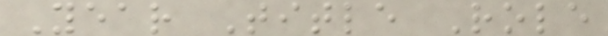Year Title Role
